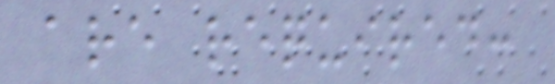are required:
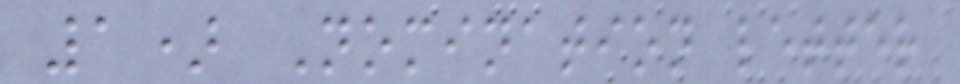1) Nomination letter
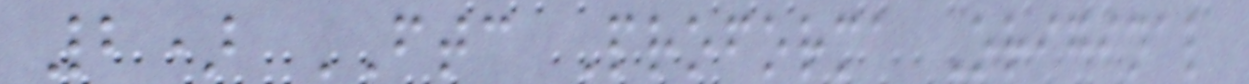2) FTC Proforma Original
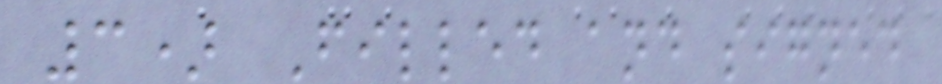3) Filled and signed
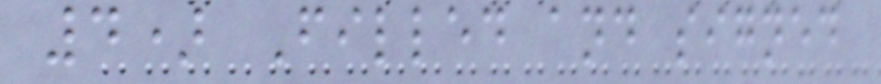4) Filled and signed
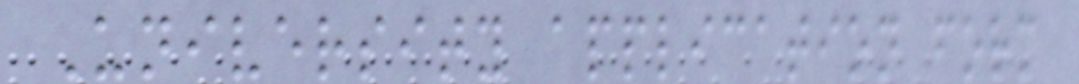University application form
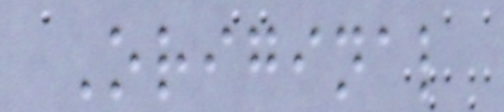Original
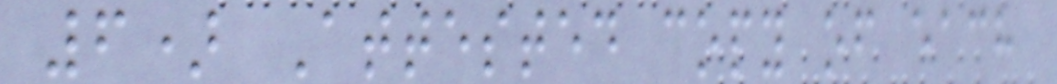6) Attested copy of each
